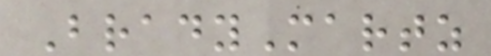BradyMartz
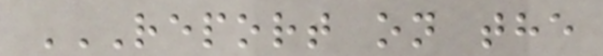REPORT ON THE
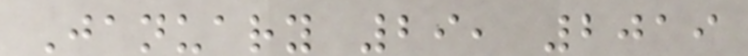January 29, 2019
